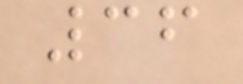36
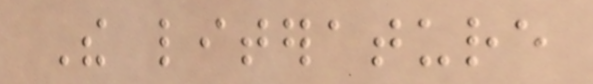The literature
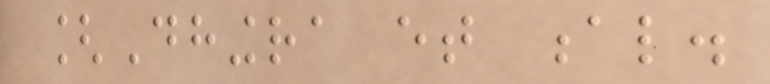[Dhingra et al.
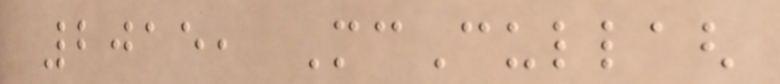2015, McCullagh
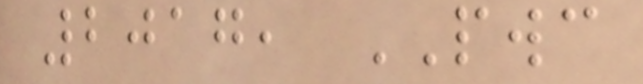2017, PWC
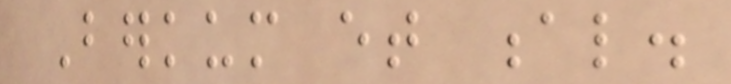Berkum et al.
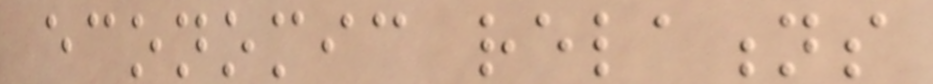economic relations
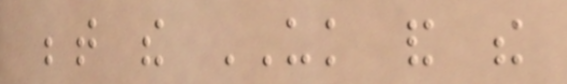between the UK and the
